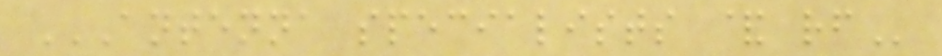ANTENNA SPECIALISTS & RF
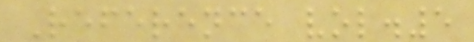Reference vol.5
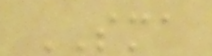SMA
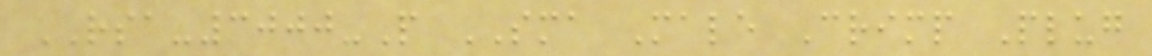RSA-3000-P SMA Male Crimp Plug
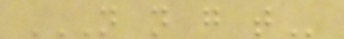N N G T
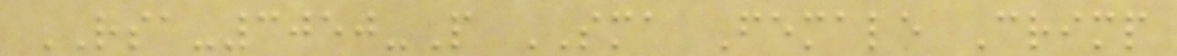RSA-3050-P SMA Female Crimp
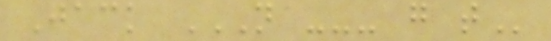Jack N --- G T
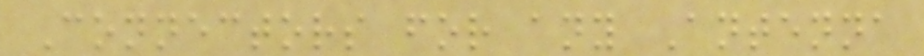Connectors for any Antenna
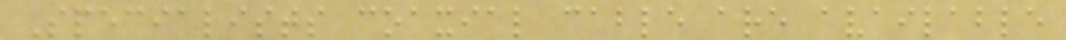Specialists coaxial cable are available
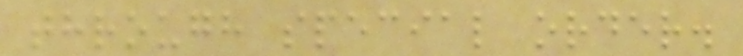through special order.
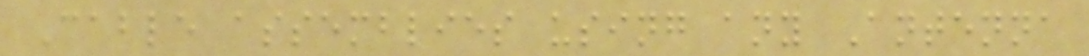Cable assemblies using any Antenna
